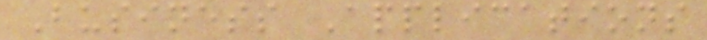Business Applications
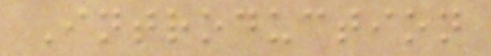Introduction
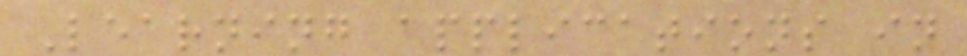Learning applications in
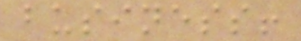business!
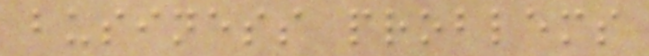business problems
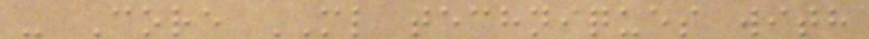- Core ML techniques with
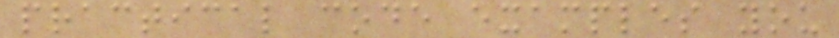practical code examples you
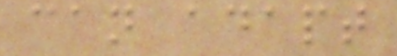can adapt
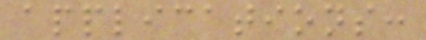applications:
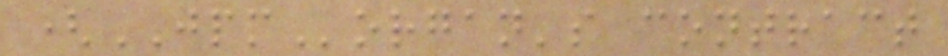(JPMorgan's contract
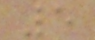5
